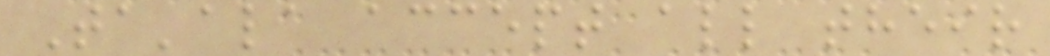Ta'ala accept all their
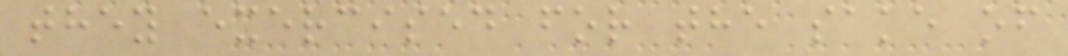they exercised for the sake of
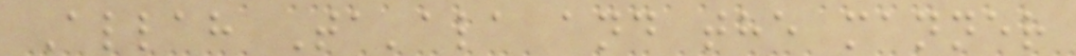Allah Ta'ala and the manner
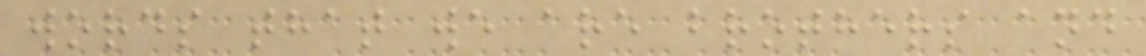words that we are brothers and
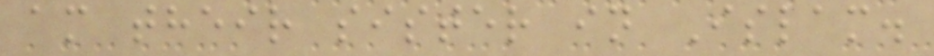am their sister in Islam.
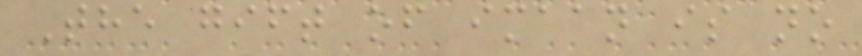The gift of imaan is no
